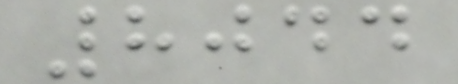8044
